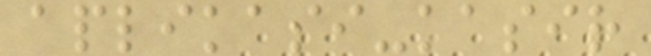aplikasi-kasir
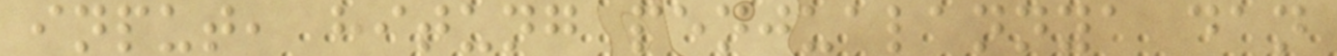input, hitung penjualannya dan
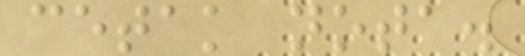cetak nota.
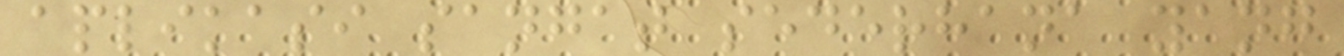aplikasi sangat sederhana yang
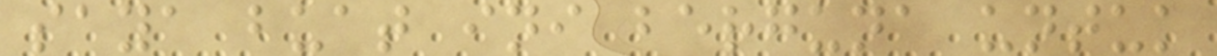saya buat ini berguna untuk
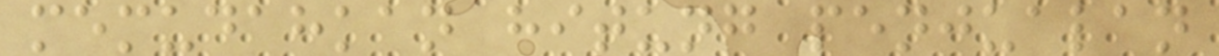memudahkan hitung penjualan
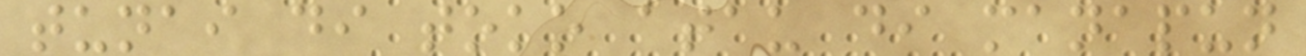tunai di toko atau di manapun
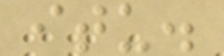itu.
